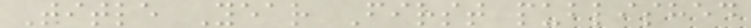Title Year First published
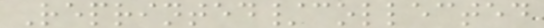Reprinted/collected
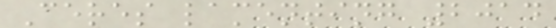Ceres lamenting 2014
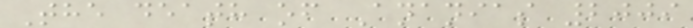The death of Ananias 2009
